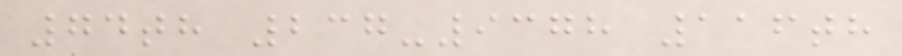74th 237-9378 116th
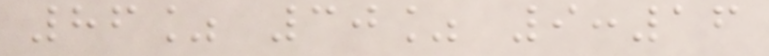86% 30% 9:16
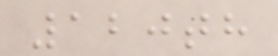120th
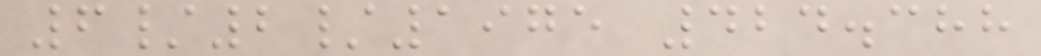6/2/1975 424.388
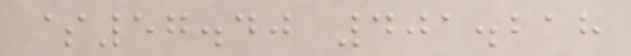$57.40 401.218
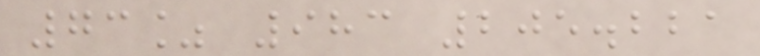73% 983 205.221
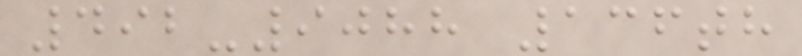492-9088 136th
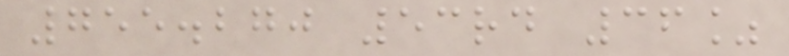755.270 53rd 36%
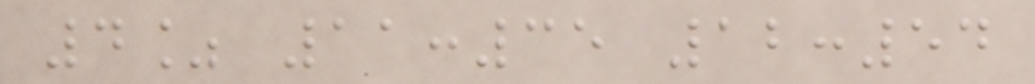4% 11:35 12:54
